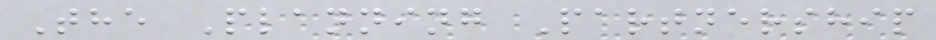The Planning Partnership
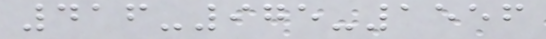416-975-1556
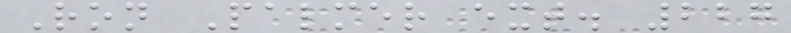Ron Palmer ext. 227
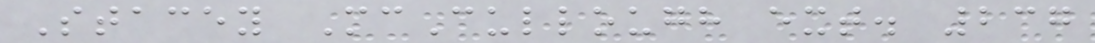Stacey McCullough ext. 237
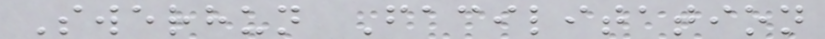Swerhun Facilitation
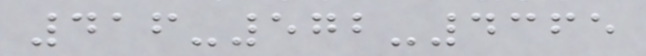416-572-4365
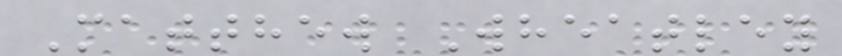Matthew Wheatley
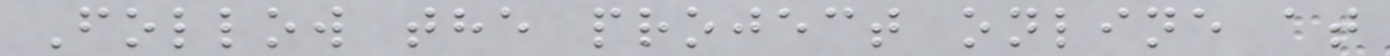Follow the project online at
